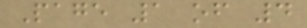Page 1 of 4
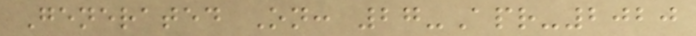Generated On: 27-Apr-2020
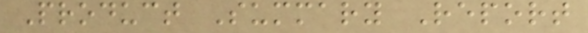Product Summary Report
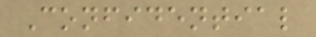Confidential
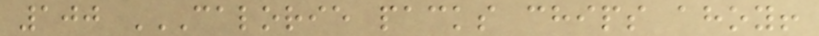100 CALORIE PACKS CHIPS AHOY!
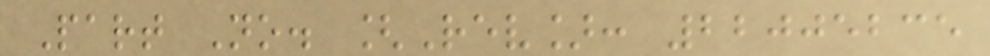Part No. [Rev]: 22005235
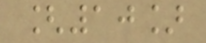[10]
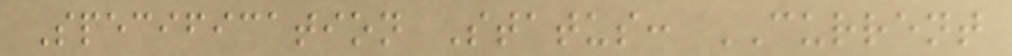Specification Status: CURRENT
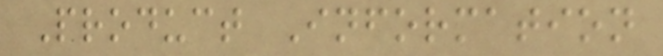Product Information
